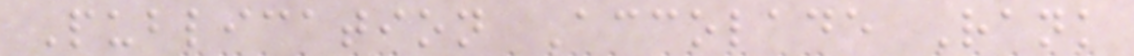Publication Accolade Rank
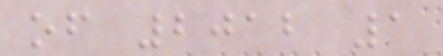of 2012 1
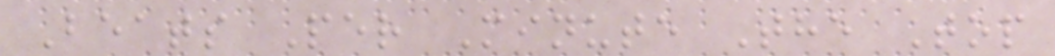Beats Per Minute The Top
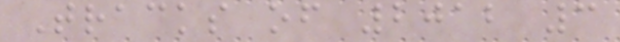Tracks of 2012 3
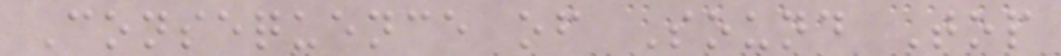Consequence of Sound Top
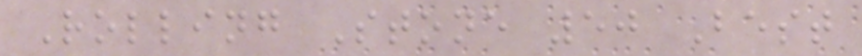Rolling Stone 50 Best
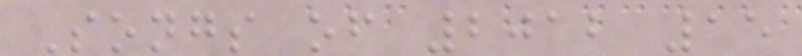Songs of 2012 15
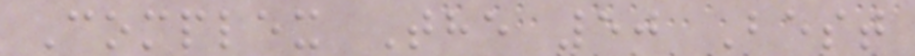Complex The 50 Best
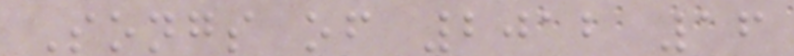Songs of 2012 16
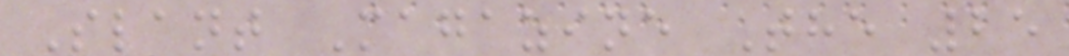Slant Magazine The 25
